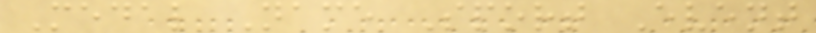Medal Name Sport Event
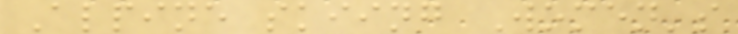Alpine skiing Women's
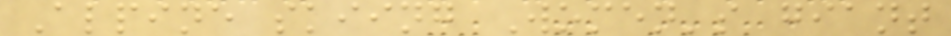Alpine skiing Women's giant
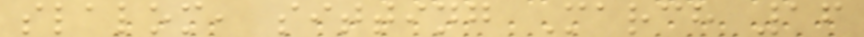slalom, sitting March 16
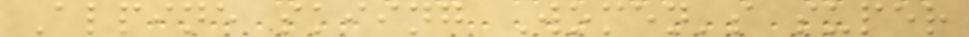Alpine skiing Women's super
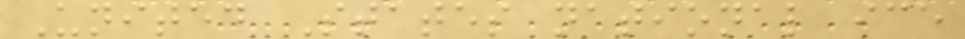United States national ice
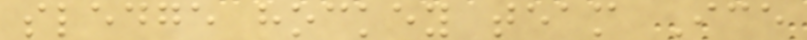sledge hockey team Ice
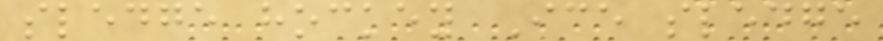sledge hockey Ice sledge
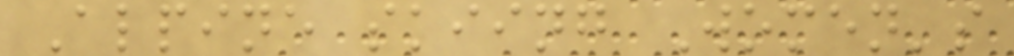Alpine skiing Women's
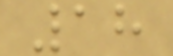18
